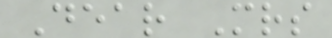Dear Mrs
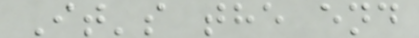It's the end
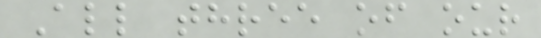All three of our
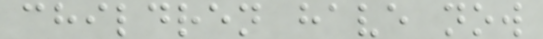children have now
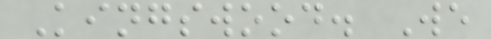Kingswood. We
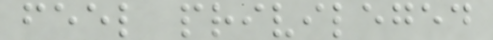feel privileged
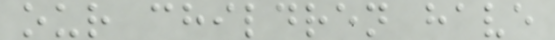our children have
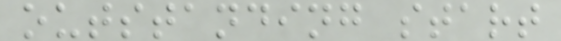outstanding start
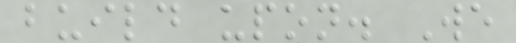build upon. We
